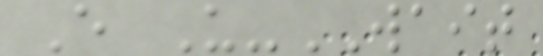E U-WAIT
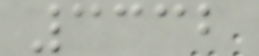3332
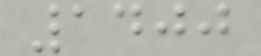1400
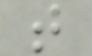t
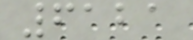6121
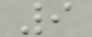9
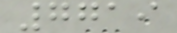7719
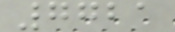7721
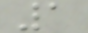1
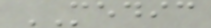MEDIC
